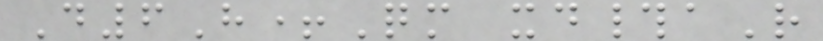D6H+Qm xd#aR
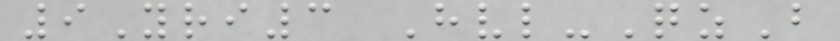9Yri3 Hvl-QzB
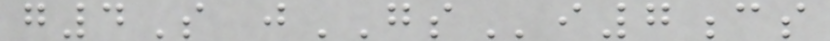g4S jGSi7cs
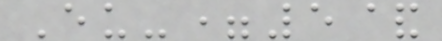Eu-=5&
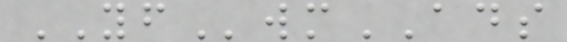YFwmADS
